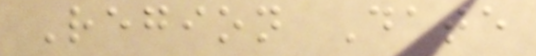Region Date
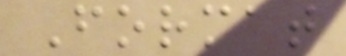Format
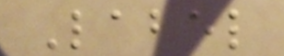Label
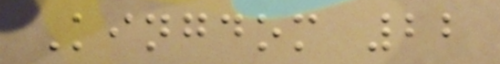Kingdom 22
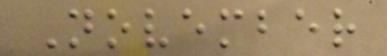November
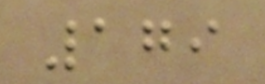179
